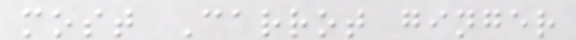most Carrot ginger
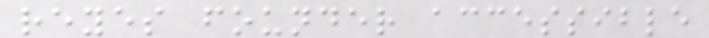reyes founder accessible
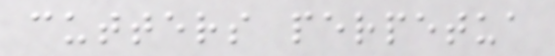cutters perpetua
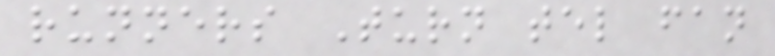runners Turn tel fan
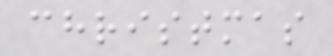christmas
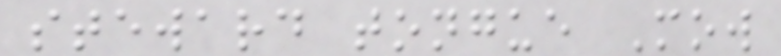steward tongue Mow
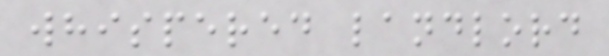whispered landlord
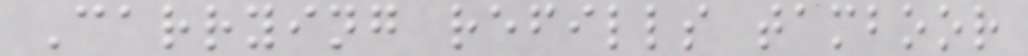Carrying refills tamboor
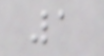1
